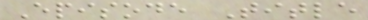Episode Title
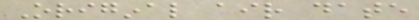Original air date
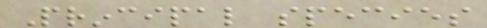Principal species
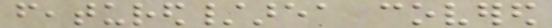featured/area covered
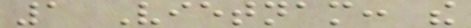1 Vietnam: the
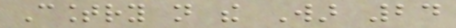Country not the War 24
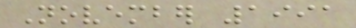November 1991
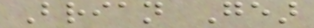Brian Gear
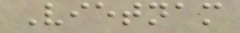Vietnam
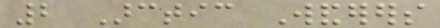2 Arctic Wanderers
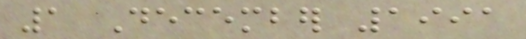1 December 1991
